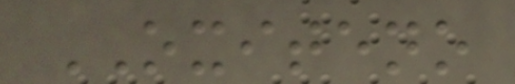OXITENO
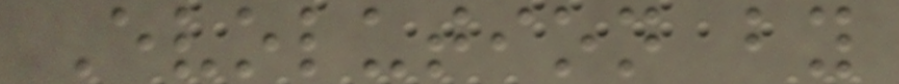Evolution by
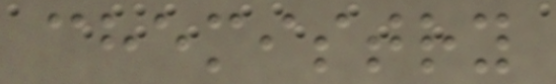chemistry
